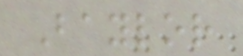Baylor
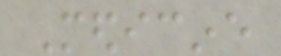Medicine
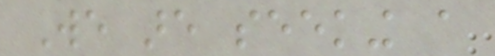We are seeking a
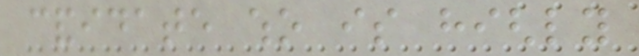candidate who is highly
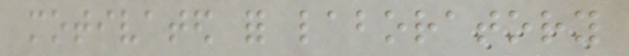motivated for laboratory
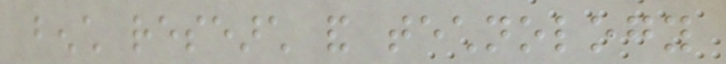bench research and technology
